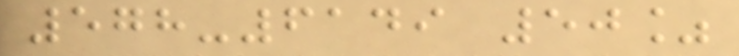578-6149 50%
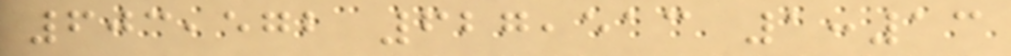603,572 627,513 1:13
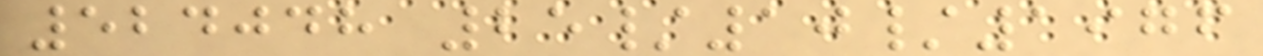524048 25/10/1976
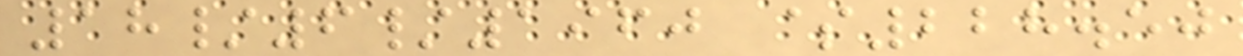18/6/1960 $228.50
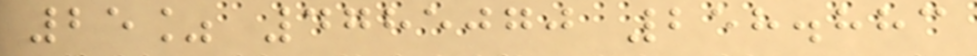25% 4785070 258.883
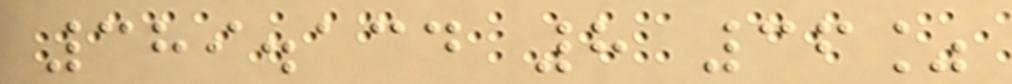389.134 8 36%
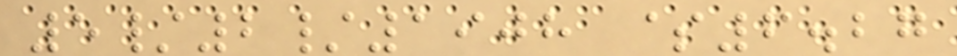5/2/1908 $6.27
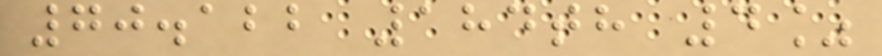70.122 184th 4%
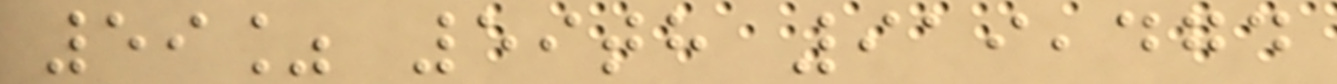59% 59th 919,474
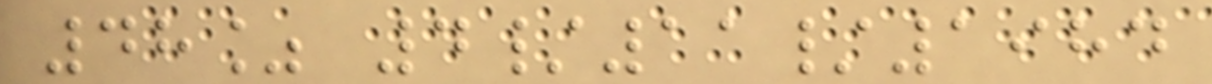48% 4/11/1984
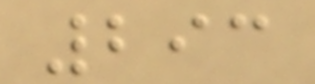293
